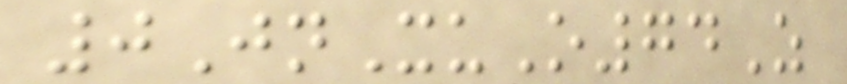0JnXuO74Z
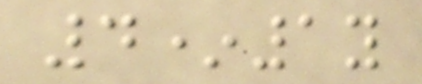4*1y
